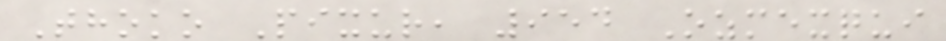Thoko Pixur, 954 Ozmexqui
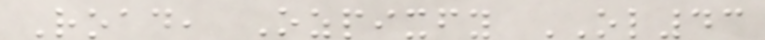Road, Ozpixfy OL43
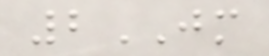2JM
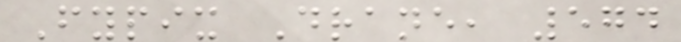Fypix Drane, 574
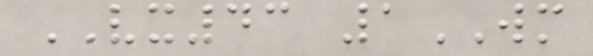VX43 1WM
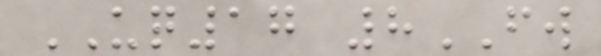UQ17 8FW
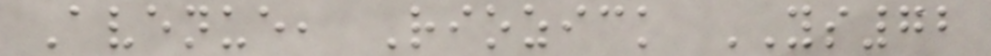Avenue, Riozick YS72
